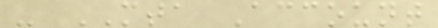- MTA Account
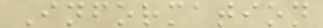Information
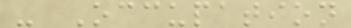- Occupation
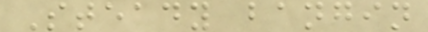Steady bangin
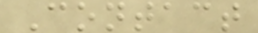Contact
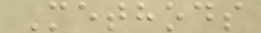Methods
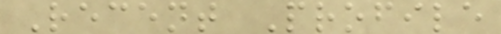Recent Profile
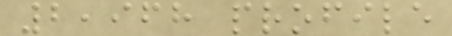2,968 profile
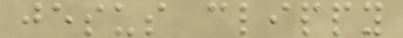jesus clippy
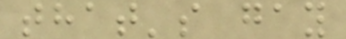that's gay
